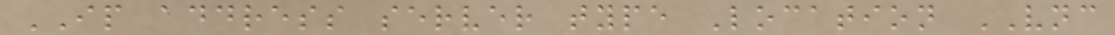IP address server type Location VNC
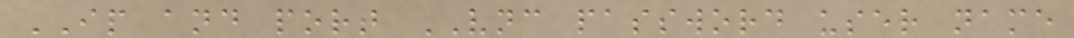IP and port VNC password user name
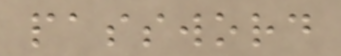password
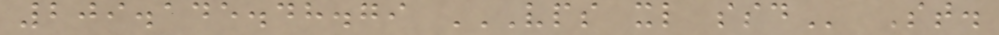209.145.48.79 VPS XL SSD St.
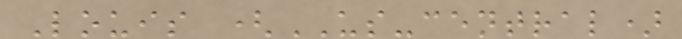Louis (US-central)
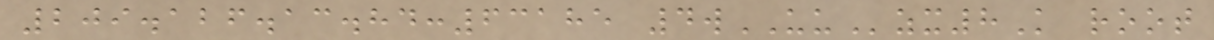209.126.13.84:63185 4wUUzx8K root
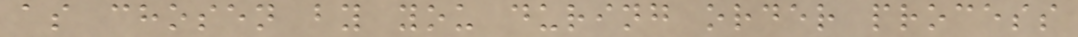as chosen by you during order process
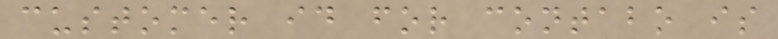customer id for contabo is
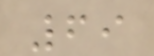69
